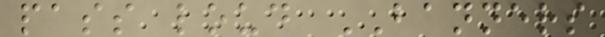pass loud BANNERS
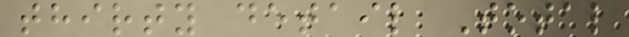thirty detail Total
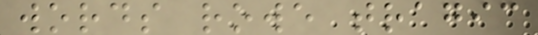words rowe tragic
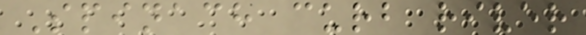Spinach curb river
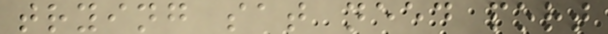trying sat need port
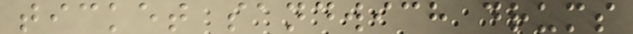ticket sandwich drums
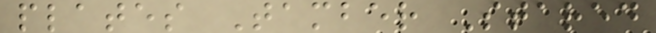plates Tamber Stared
